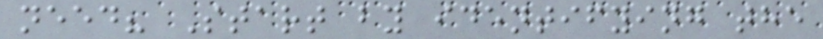need? Start by identifying the
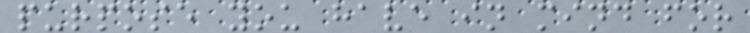purpose you have in mind for
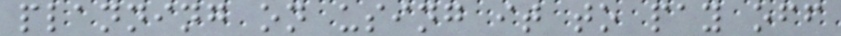planning on using it to pay off
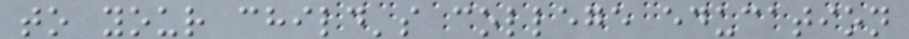to your child's college education
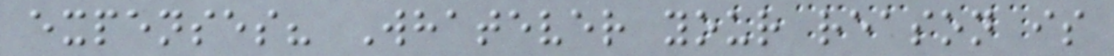expenses? Whatever your reason is
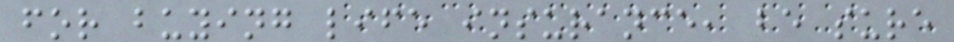for buying life insurance, be sure
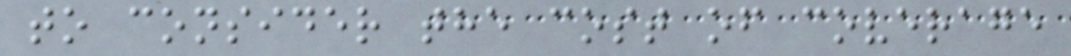to consider the cost of coverage
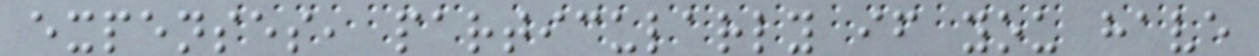expenses, particularly if you have
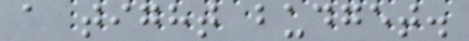a tight budget.
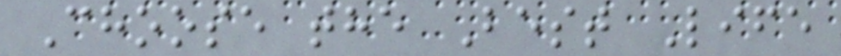Choose the Best Life
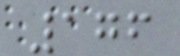176
